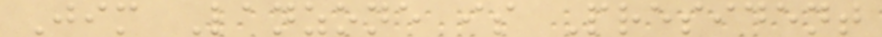Jim Lanzone is President
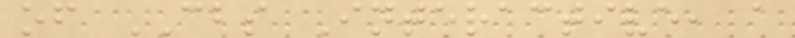of CBS Interactive, a
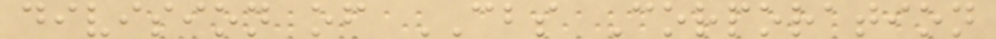division of CBS Corporation
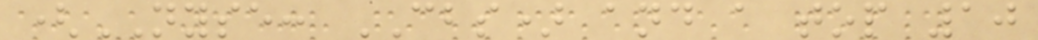(NYSE: CBS) and a top 10
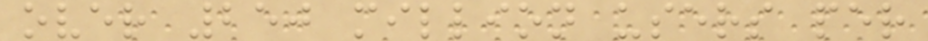over 250 million users per
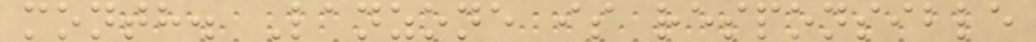month. Lanzone is responsible
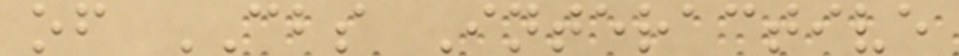of CBS Interactive
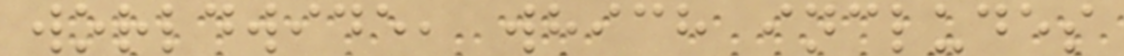worldwide, which includes
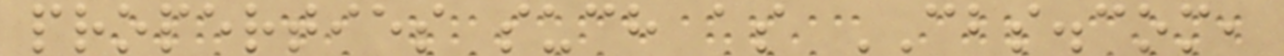properties such as CBS.com,
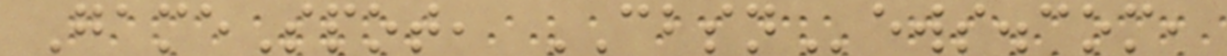GameSpot, CBSNews.com,
